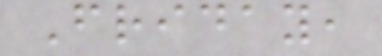Friday,
